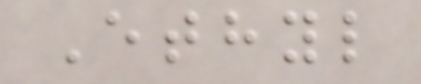Ethyl
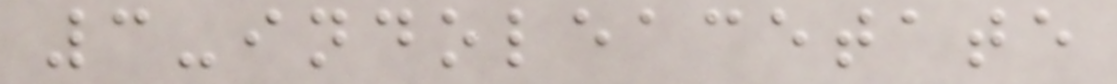3-indoleacetate
